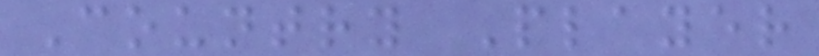Country Player
